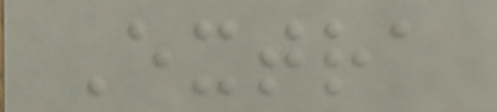Extra
